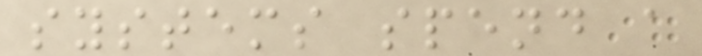systems spend a
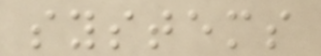systems
